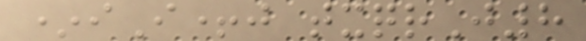*iI+j txqrJ8
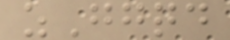zGgqd
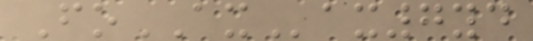FoAXax7yd
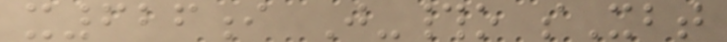x626i J-#o sXbt
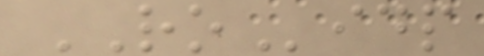ROidp
